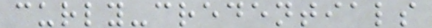curly-credentials
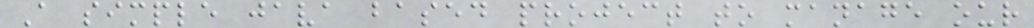A simple java based project to manage our
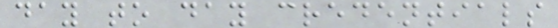day to day credentials
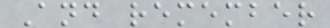And remember
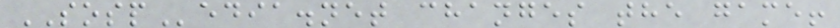SOSPedia.net changes the game!
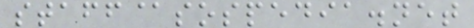staff@sospedia.net
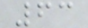63
